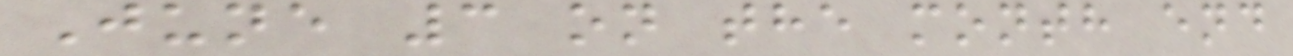June 3 on the month end
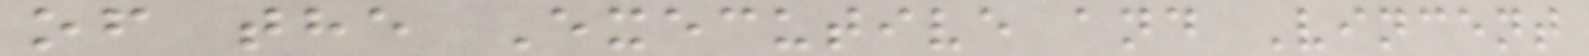of the Executive and Vincent
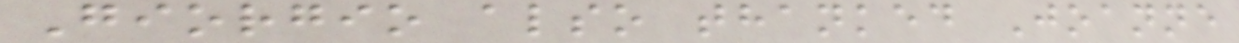Giorgio also thanked Joanne
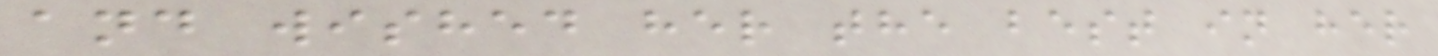and wished her the best in her
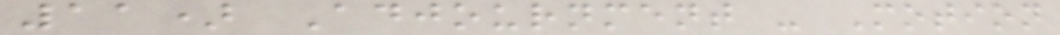11) Adjournment - Motion
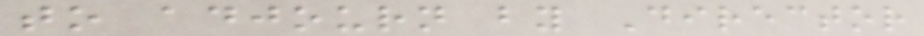to adjourn by Director
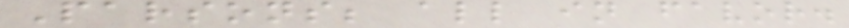Parsons; all in favor.
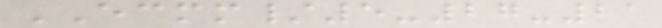ECMM/5-27-21
